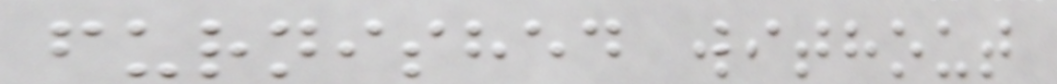furnished without
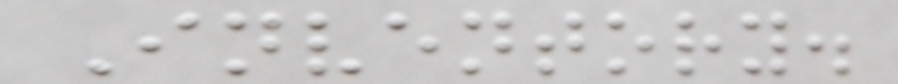Inventory.
